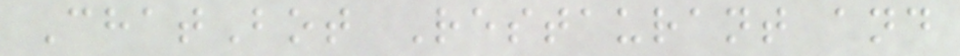ChatBot Restaurant and
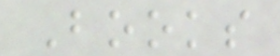Books
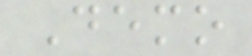Demo
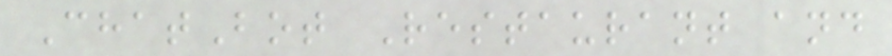ChatBot Restaurant and
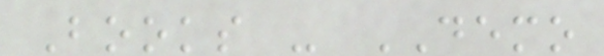Books - DEMO
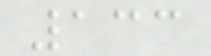133
